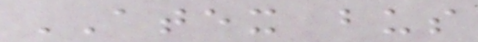ATEX bus
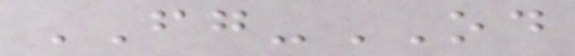FG-OD
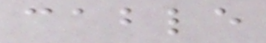cable
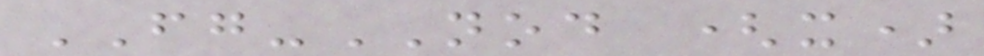FG-NOD (x)
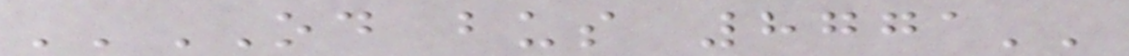''OD bus 8771''
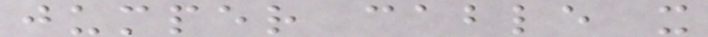jumper cable x
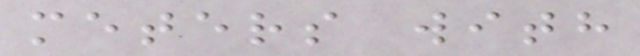meters with
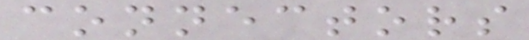connectors
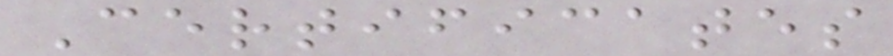Certificates
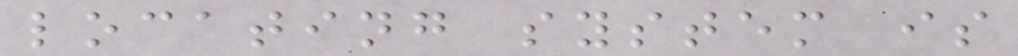locating system is
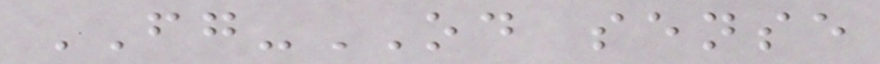FG-OD sense
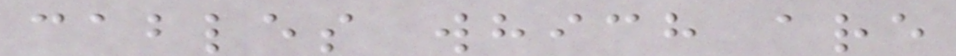cables which are
